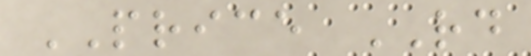PRICE RD
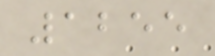1255
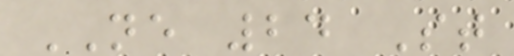NE 24 St
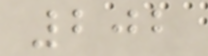202
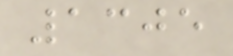1305
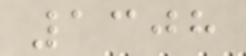1308
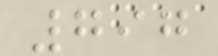797
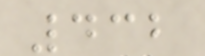432
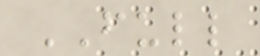FULL
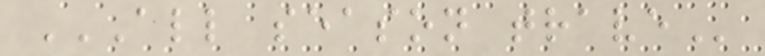ALL SEASON TRAVE
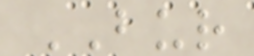BUR
